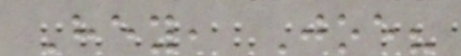Hey, Joe?
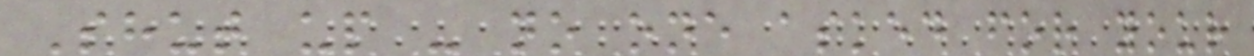Shut up - no one asked for your
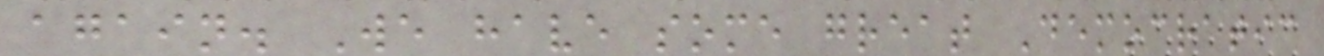again. We have some great Democratic
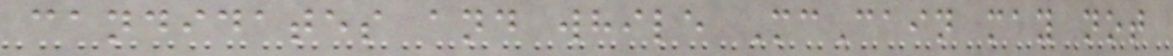candidates and while McCain may not
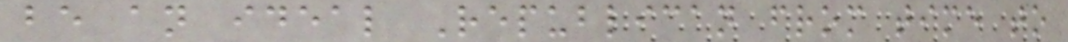be an ideal Republican from time to
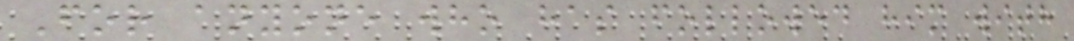For anyone who has followed him with
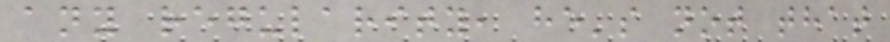any regularity, he's not that
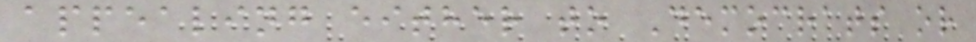appealing either to Democrats or
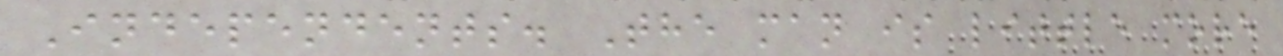Independents. The man is little more
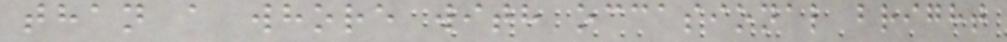than a whore with occasional bright
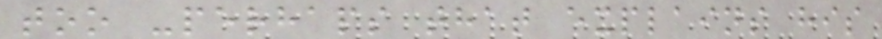too -perhaps that explains his
